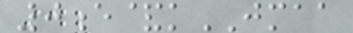0e&kJMAA
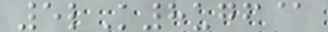5lK8ugf@
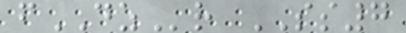fDZr SS7
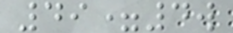49=4w
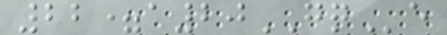22=a20GQe
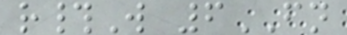r#W 6FN
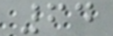64
